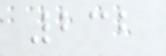232
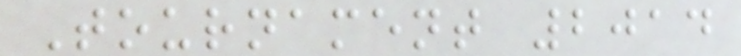Tournament 2014
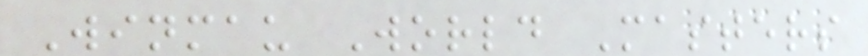Winmau World Masters
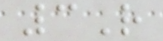3R
